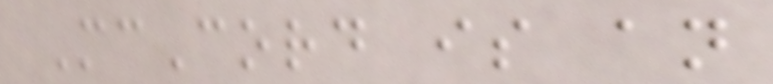McCord is an
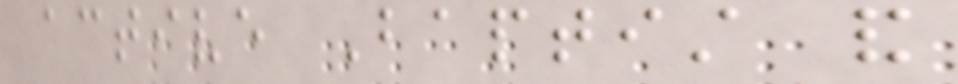active Baptist and
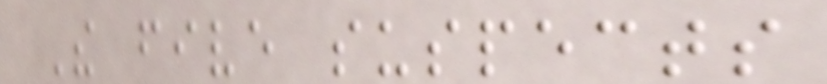The five suspects
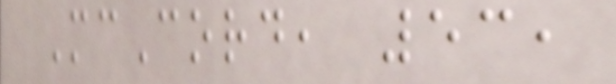McCord, 53,
